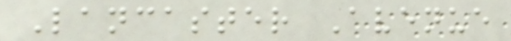Lancaster Avenue
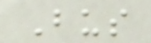Bus
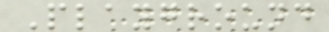Playground
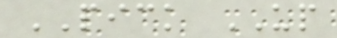PICK UP
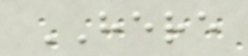HERE
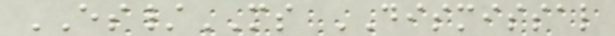ES/MS DISMISSAL
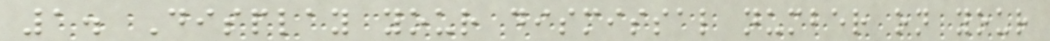1. Display your dismissal number on your
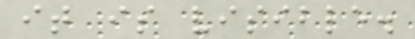it is visible.
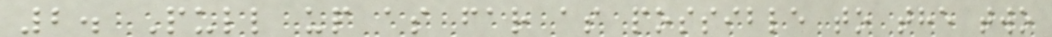2. Pull up as far as possible to the two
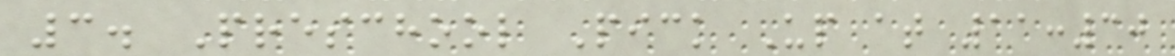3. Preschool Pick Up at 11:30
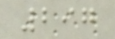297
